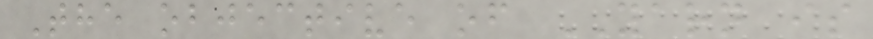The objective of YARN is
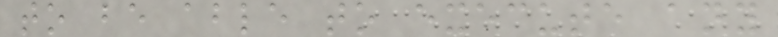to be able to execute any
